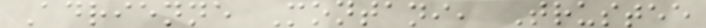Adrienne Montani, Trustee
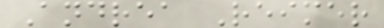Andrea Reimer
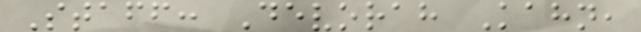Staff: Devorah Kahn,
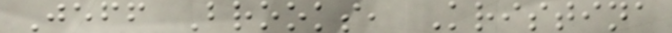Jeff Brooks, Kristina
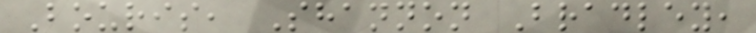Bouris, Shannon Bradley,
